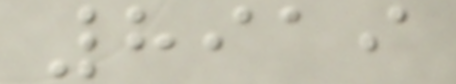8919
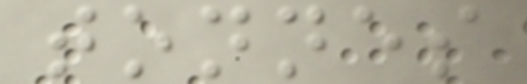tonnes
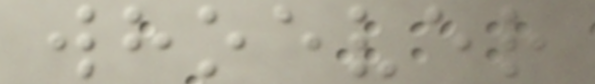whoever
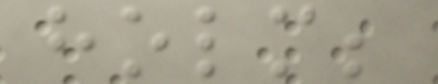holm;
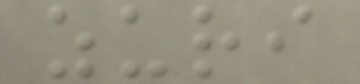zuri
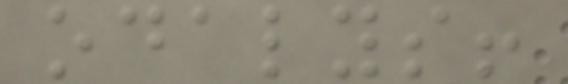odalys!
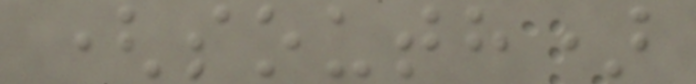(south)
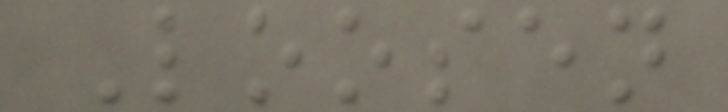Loosen
